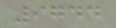9744
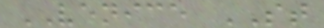VENICE ST
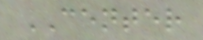CENTER
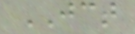JCT
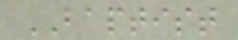BAPTIST
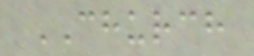CHURCH
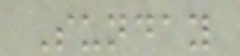Sunday
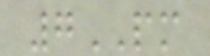7PM
